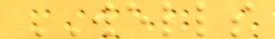WELLS
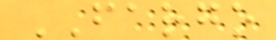FARGO
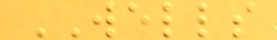WELLS
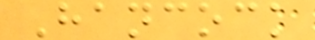Hancock
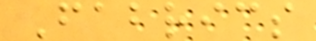Fabrics
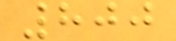800
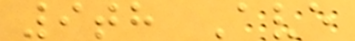9th Ave
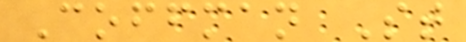Coffman St
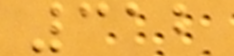312
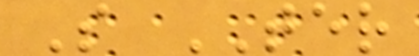S TER
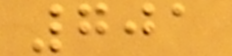701
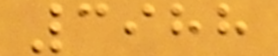3988
